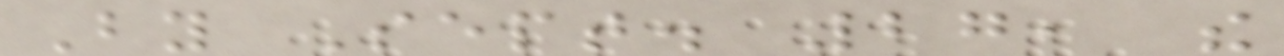By Sept. 27, the
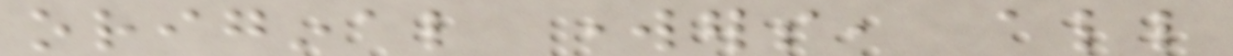original workers, all
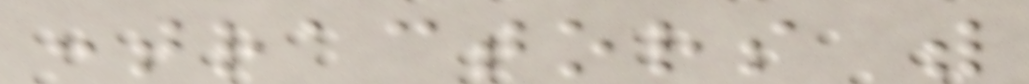contractors with
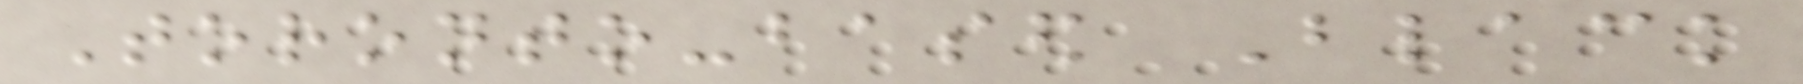Toronto-based Black
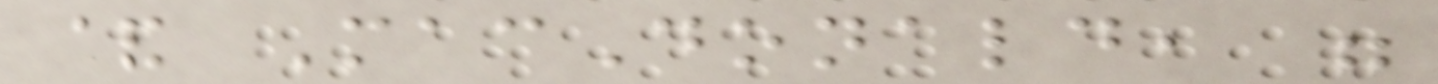& MacDonald, were
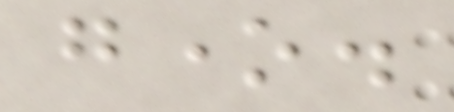gone.
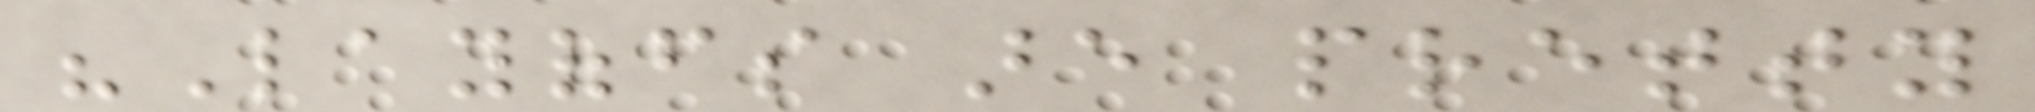"Layoffs are pretty
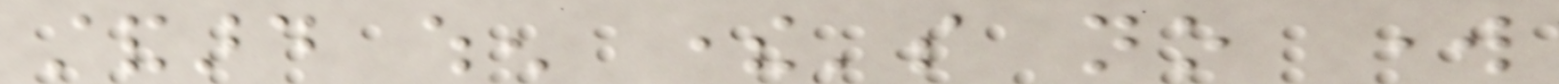standard when there's no work
